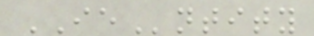IEntity
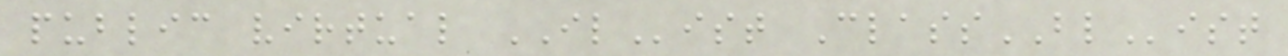public virtual IList ClassBList
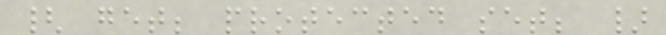{ get; protected set; }
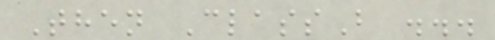Then ClassB ...
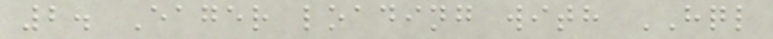2. Eager loading with HQL
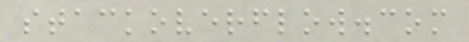stackoverflow.com
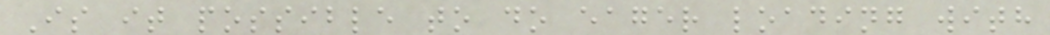Is it possible to do eager loading with
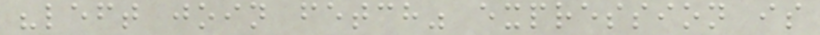"left join fetch" expression is
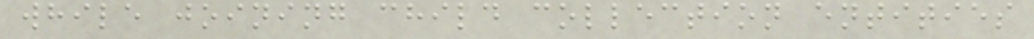while joining child collection entities
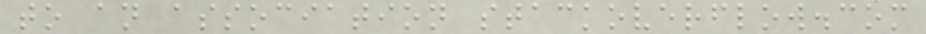to an association stackoverflow.com
